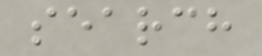search
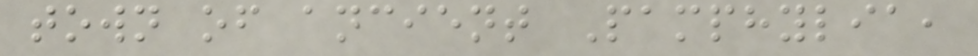town of ancient Pamphylia,
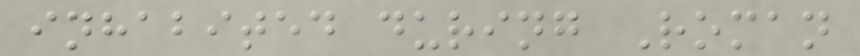inhabited during Roman
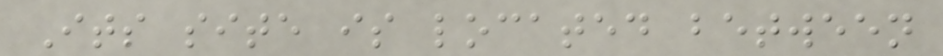Its site is located between
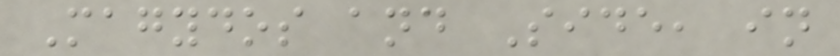Magydos and Side, in
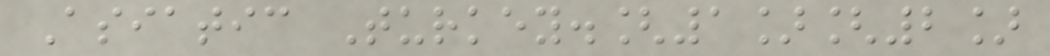Asiatic Turkey.[1][2]
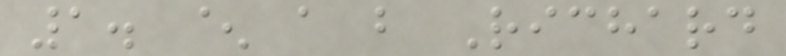1. ^ a b Richard
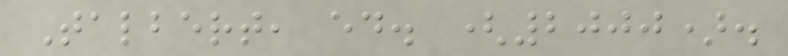Talbert, ed. (2000).
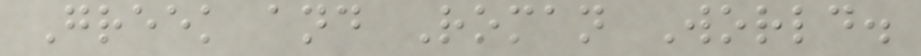Greek and Roman World.
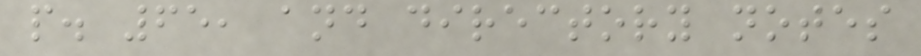p. 65, and directory notes
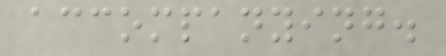accompanying.
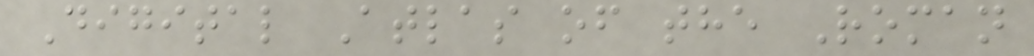Digital Atlas of the Roman
